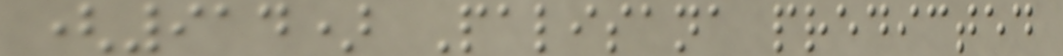(914) Palisana predicted
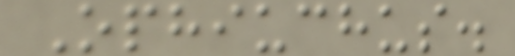Ophiuchus.
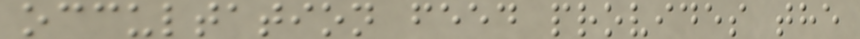occultation feed provides the
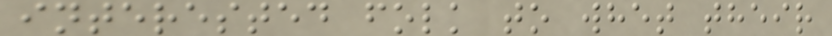interested folk to whet their
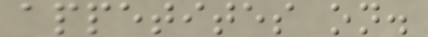appetites on.
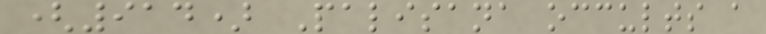(914) Palisana occults a
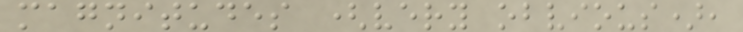magnitudes (very obvious),
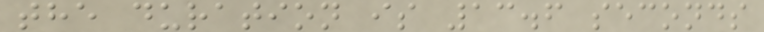the duration is 13.6 seconds
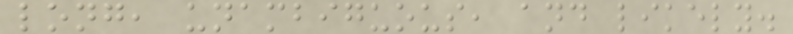long, unambiguous, and likely.
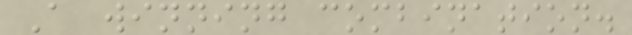A winning combination.
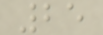25
